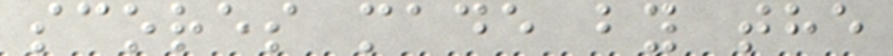scores made by the
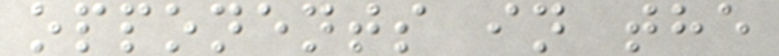opponents in the
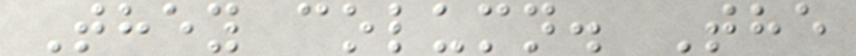They column. The
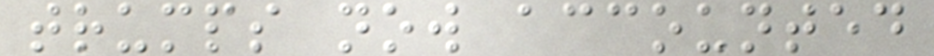trumps now accounted
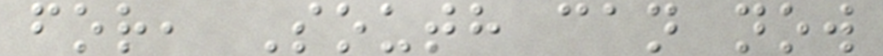for, South can now
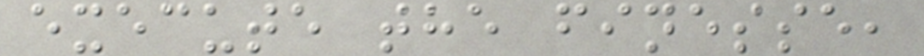execute the finesse,
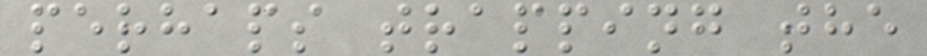perhaps trapping the
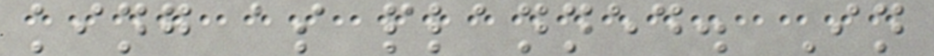king as planned. In
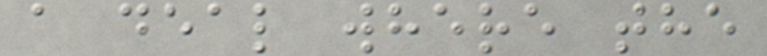a deal where the
